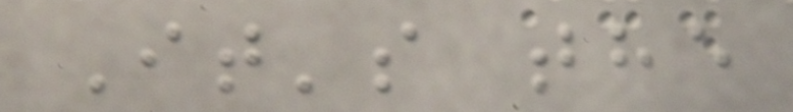It's the
